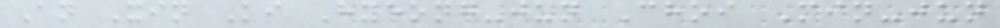An Xin Ki Hyeong-jun Choi Min-jun
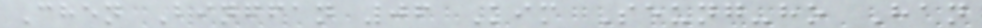Chen Bingfan 06 Kim Seung-ho Han
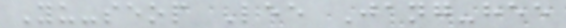Yu-seop Lee Jang-hee
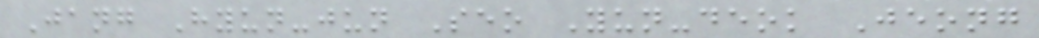Jang Hyun-jun Seo Yun-deok Jeong
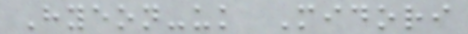Hyeon-uk Midori
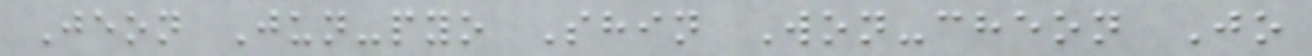Jeon Jun-pyo Shin Won-cheon Jo
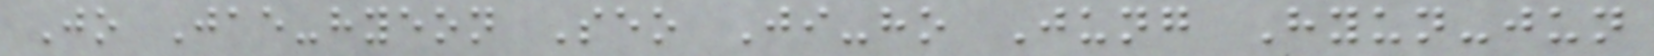Jo Jae-hyeon Seo Ji-ho Jung Hyun-jun
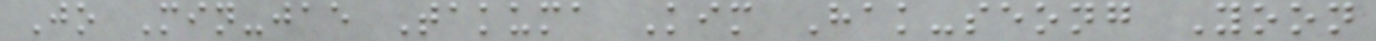Jo Min-jae Takuma Kim Hak-seong Yoon
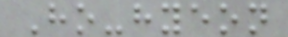Ho-hyeon
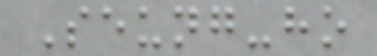Seung-ho
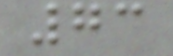73
